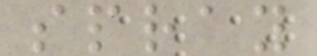spray
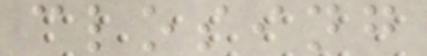closing
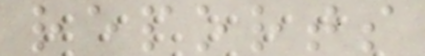reports
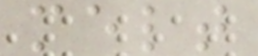melt
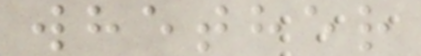whether
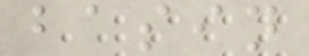basin
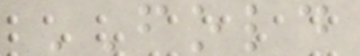FOLD
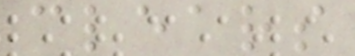clears
